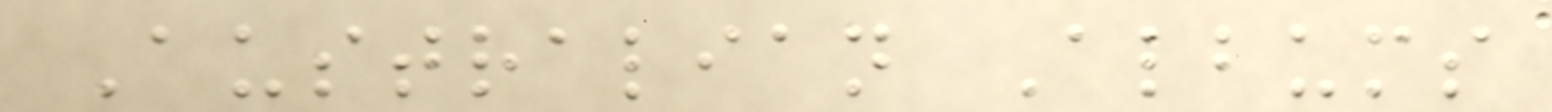Australian Albums
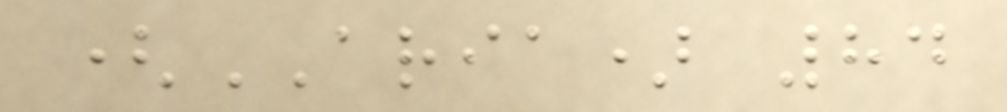(ARIA) 84
